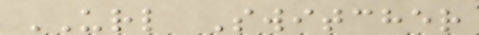URL Switcher
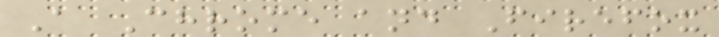A Chrome and Firefox
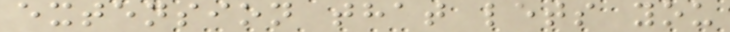extension that lets you
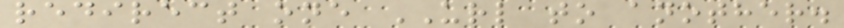redirect one URL to another.
